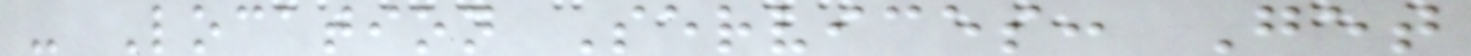- Location Services: Get
